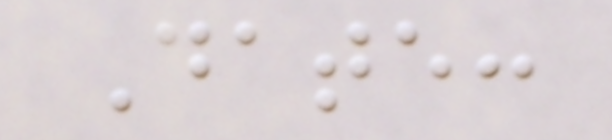Date:
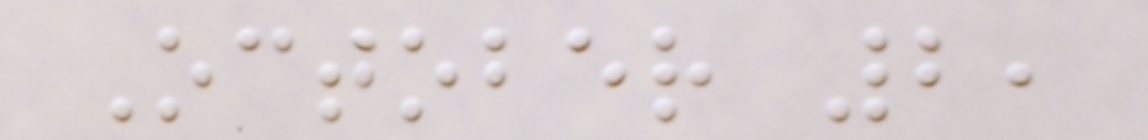October 2,
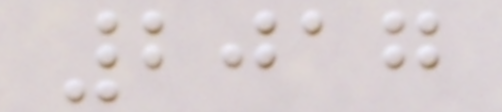2017
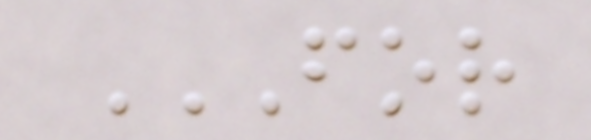FOR
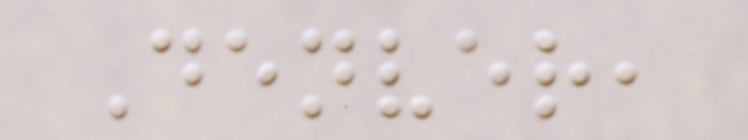Denver,
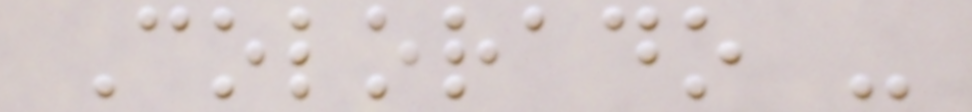Colorado -
